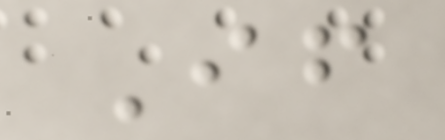If
